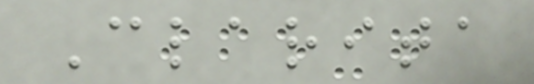Clarita
